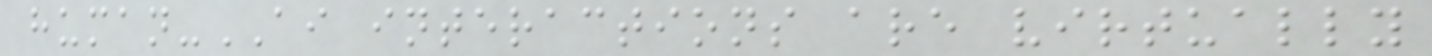human-AI interactions are virtually
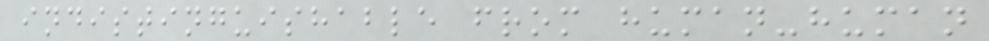indistinguishable from human-human
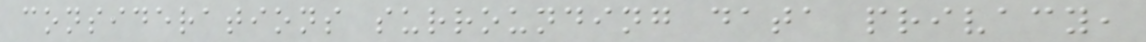considerations surrounding data privacy,
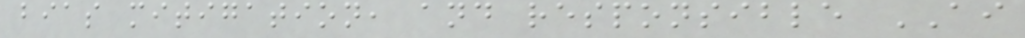bias mitigation, and responsible AI
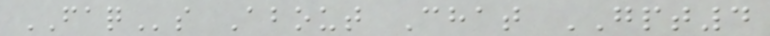FAQs About Chat GPT4
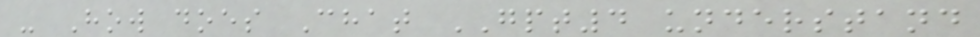- How does Chat GPT4 understand
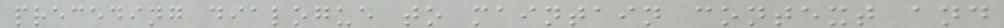preceding dialogue to maintain context and
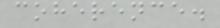coherence.
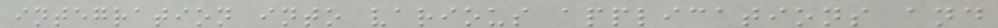integration into various applications and
